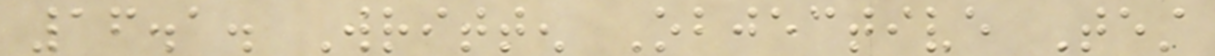16.1. Written Objective Test
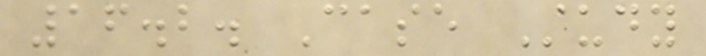16.2. Case Study
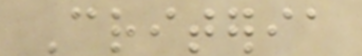Criteria
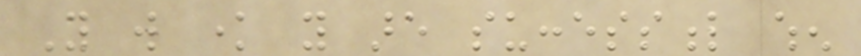You will know you are successful when
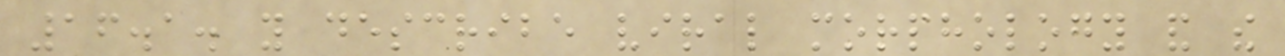16.1. you describe viral morphology and the
